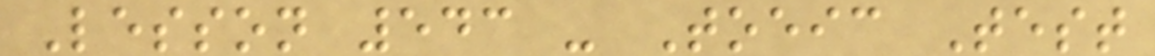Lesson 543 - Toeic Test
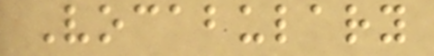Vocabulary
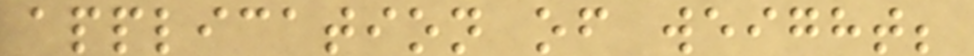application of weight;
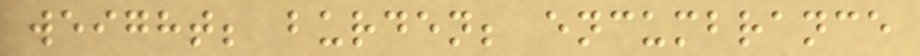weight; burden; encumbrance
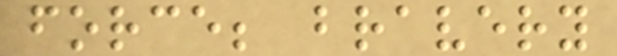force; bravery
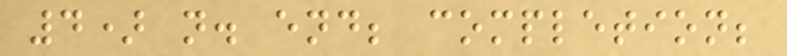4) n. end; completion;
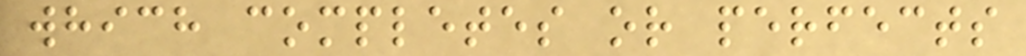which completes or perfects
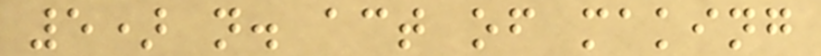5) n. act of making
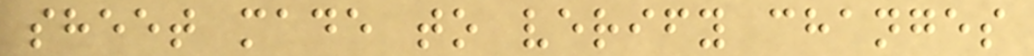sheet made to verify changes
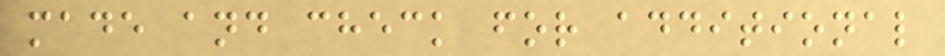made and check for additional
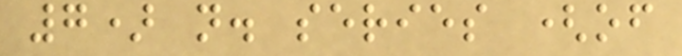7) n. series (of
